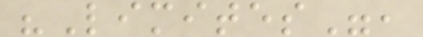"Limites",
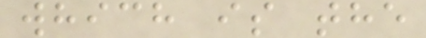which is the
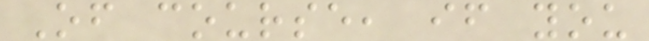Of course, if you
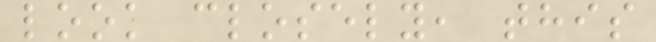look closely, this
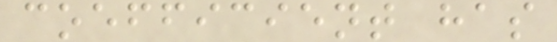coefficient has
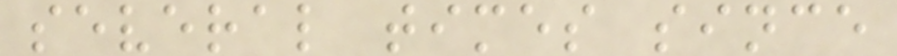several times since
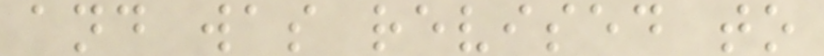and was revised to
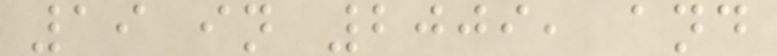19 in 2009, and
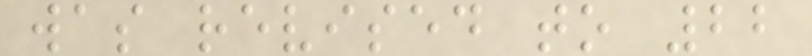was revised to 22
